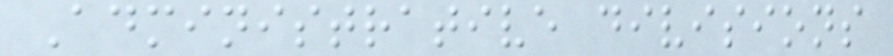Administrative divisions
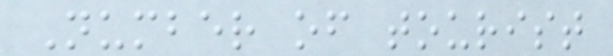Number of tourist
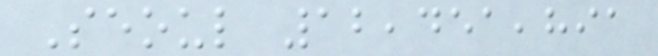Seoul 12,451,891
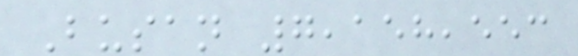Busan 7,158,553
